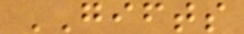GIFTS
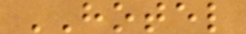HOTEL
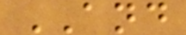AND
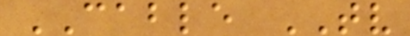CABLE TV
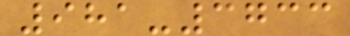981-3733
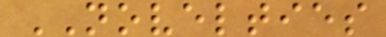NOVELTIES
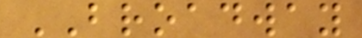BROADWAY
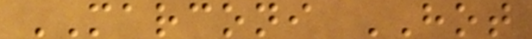MARCONI HOT
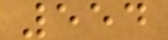554
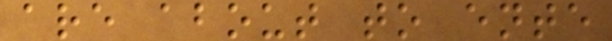are about to ente
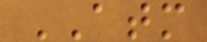ATM
